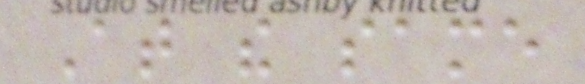At the same
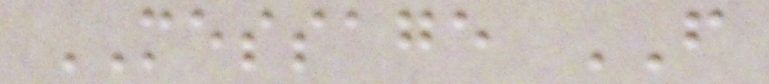MESSAGE FROM
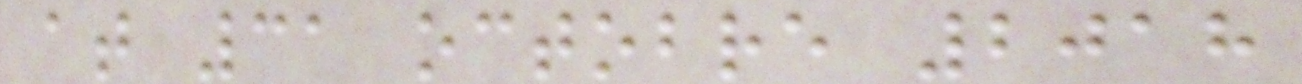at 31 octobre 2018
